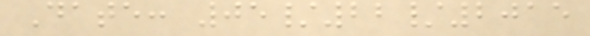Date: 05/22/2015
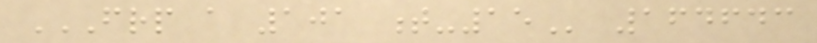FRP A 101 T-15 164643
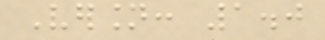Version: 1.0
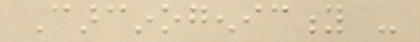Carcinogenicity -
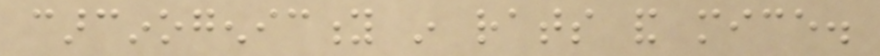carcinogenicity in rats and mice.
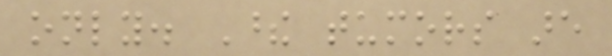only. These tumors are
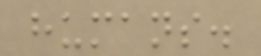humans.
